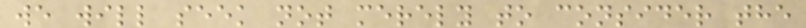we will seek not merely to consider the
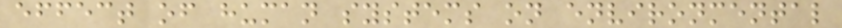effect of human systems on environmental
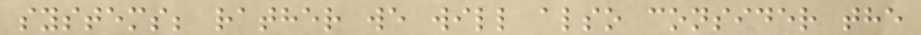systems; rather we will also consider the
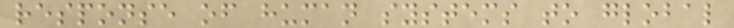response of human systems to global
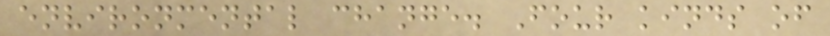environmental change. Four kinds of
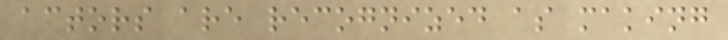actors are recognized as making
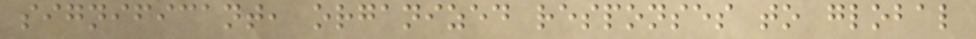significant, organized responses to global
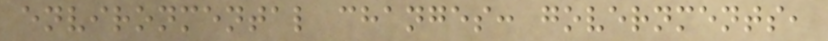environmental changes: governments,
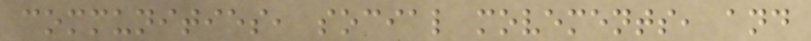communities, social movements, and
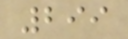299
